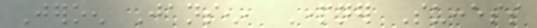Jeroen Jansen, Partner Success
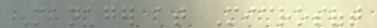Manager at Microsoft
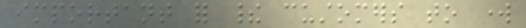important for their customers to work
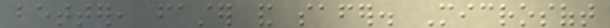better, faster and safer. Microsoft
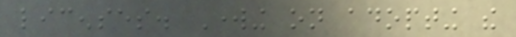licenses. Working on adopting the
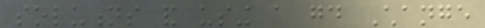solutions and using a good Change
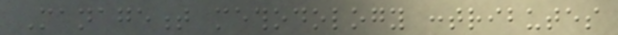Management methodology contributes
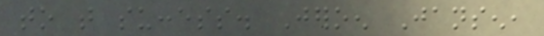to that success. Jeroen Jansen,
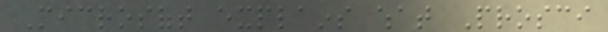Microsoft explains what Prosci
